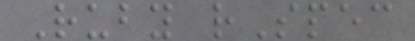Ruby rSpec
